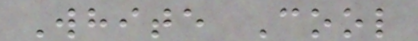White Cool
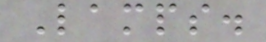Lamps.
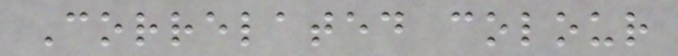Correlated colour
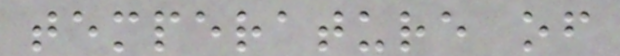temperature of
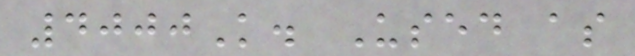4000K. Used as
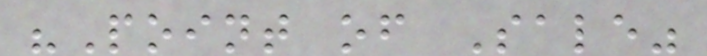"Point of Sale"
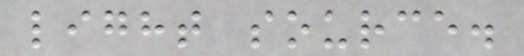light source.
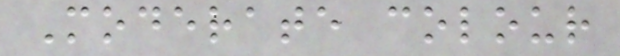Moderate colour
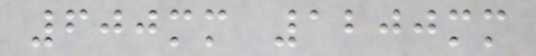600mm 1200mm
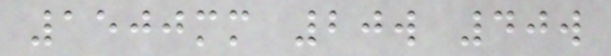1500mm 20w 40w
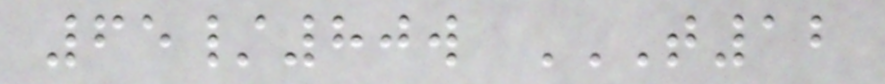65/80w T12
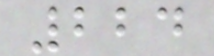224
